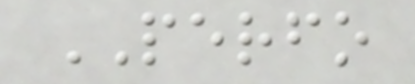PERFO
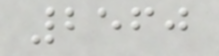2560
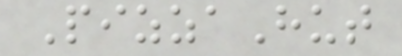PizzaHut
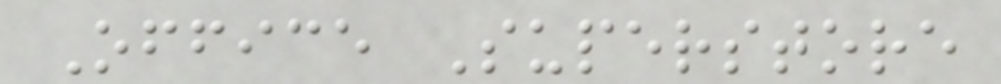Office Superstore
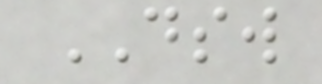DSW
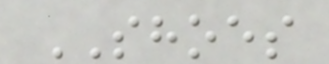SHOES
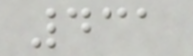431
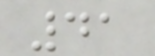41
